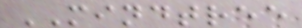MINDTREE
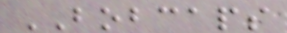BOBCAPS
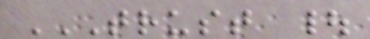TRUST |
